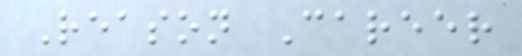Reason Career
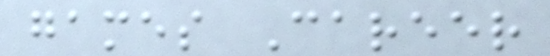games Career
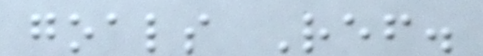goals Ref.
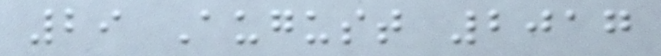29 August 2017
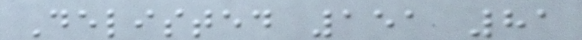Delisted 151 81
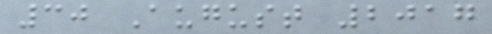30 August 2017
